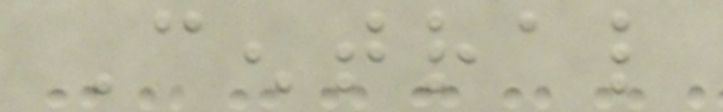Central
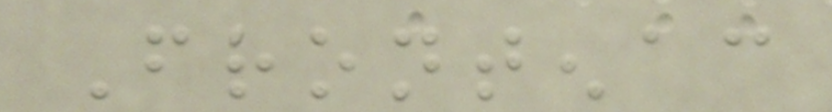Frontenac
